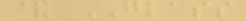& GLASS
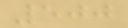500
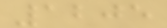1205
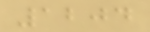1204
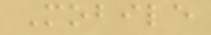Mobile
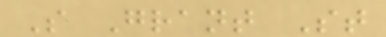S Grant St
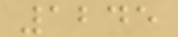1245
